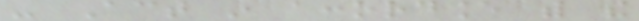- Act in accordance with the
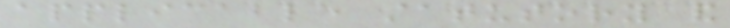applicable statutory and
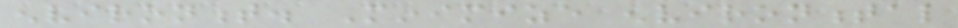environment. Minimize environmental
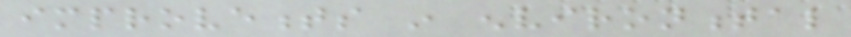improvements in environmental
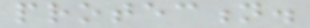protection.
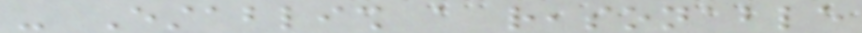- Establish a reasonable
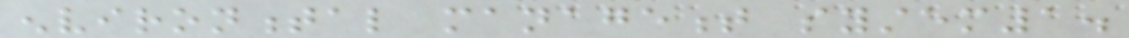environmental management system1.
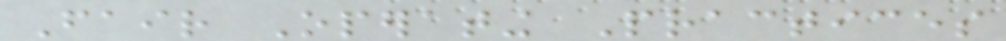Fair Operating Practices
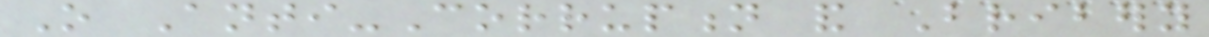O Anti-Corruption and Bribery
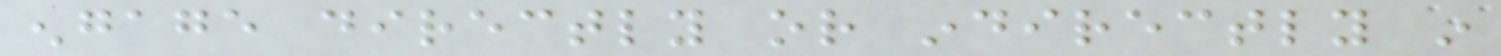engage directly or indirectly in
